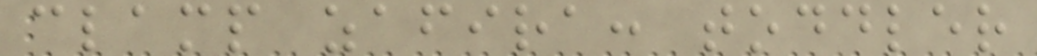clamp zafira: toddler
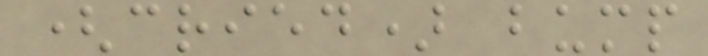(cried) bump
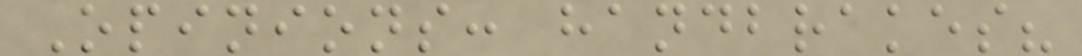Opinions: handbrakes?
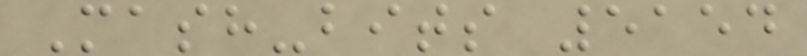Mash-bits 5154
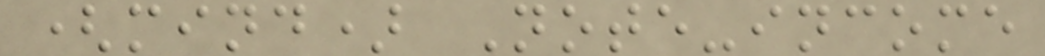(mind) Note-income
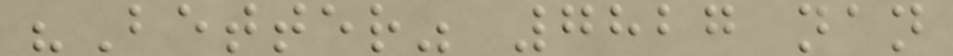"Better" 7827 nan
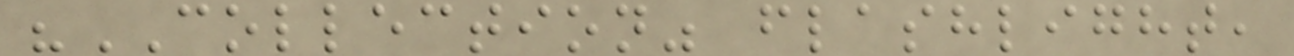"COLLECTION" flashlight,
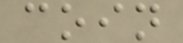coin
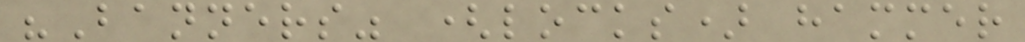"Banners" (locks) hammer
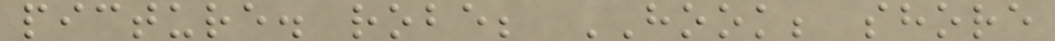picture. robe; HOOK; shore
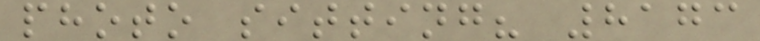photo sitting? 8173
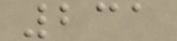231
